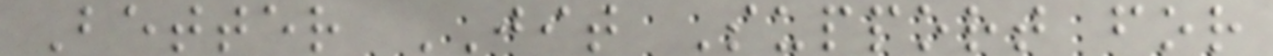Better JIT Support for
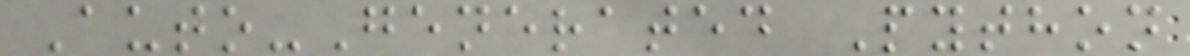Auto-Generated Python
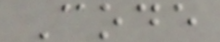Code
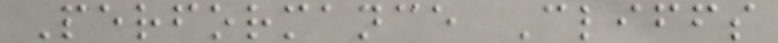Performance Cliffs
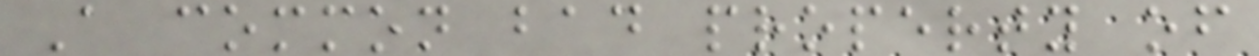A common bad property of
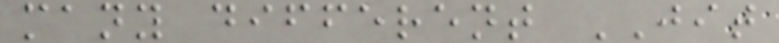many different JIT
